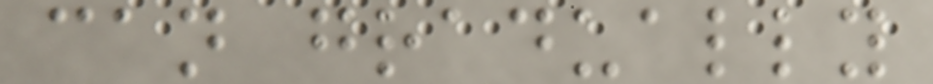can gradually
